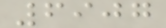6907
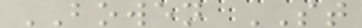BOWEN ST
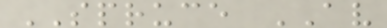SPRUCE AV
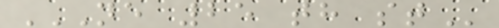NE 25 TH ST
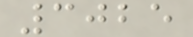3025
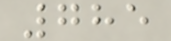785
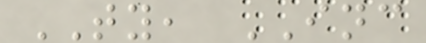TY, INC
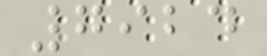7924
